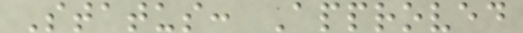Status: Approved
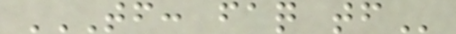TF: FAQ TF
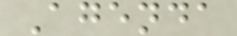Agenda
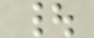|
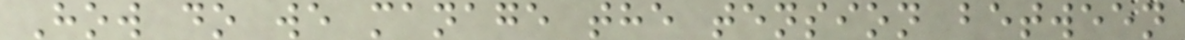How do we manage the tension between
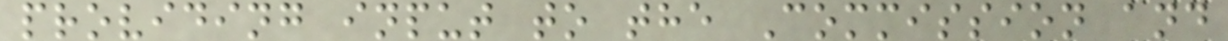providing input to the Commission and
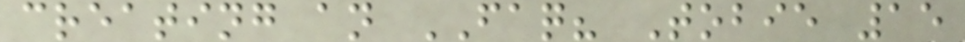creating an FAQ? Tobie 15
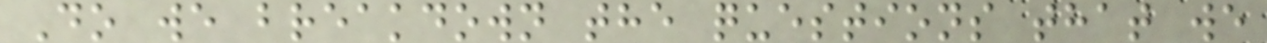Do we breakdown the questions that we
